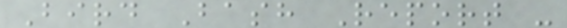Bird Bash Report -
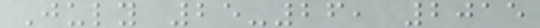July 25-26, 2015
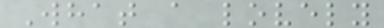What a lovely
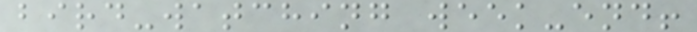bird-watching week-end!
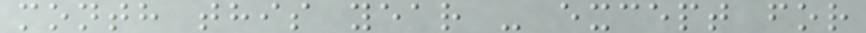month this year - except for
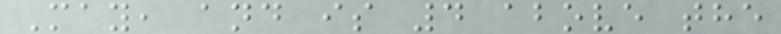May, and is 4 above the
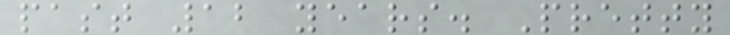past 12 years. Pretty
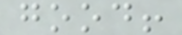good!
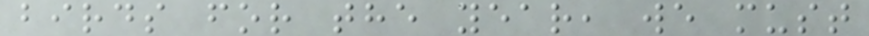birds for the year, we must
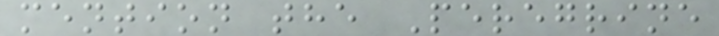mention the Peregrine
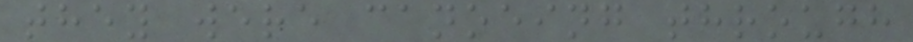they were canoeing through
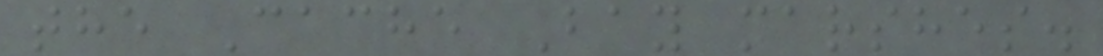the Cache Bay marshes.
